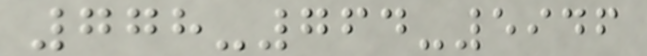778-764-5946
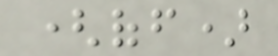(off)
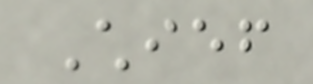Chief
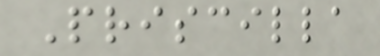Priscilla
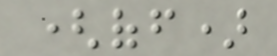(off)
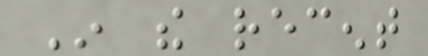In the recent
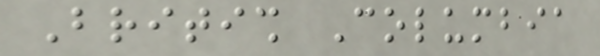British Columbia
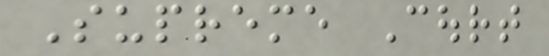Supreme Court
